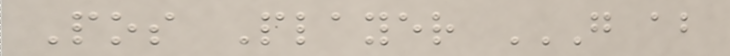Pos Player G AB
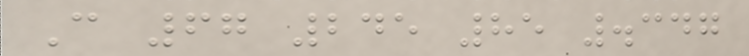C 67 245 85 .347
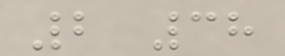2 38
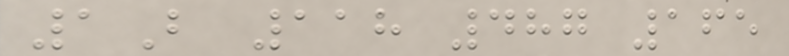1B 118 487 165
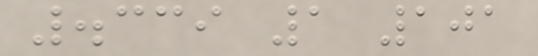.339 1 101
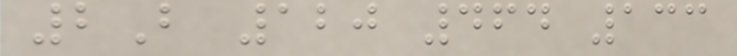2B 120 464 133
